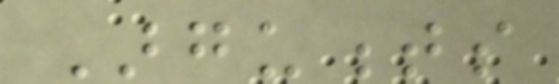Arguments
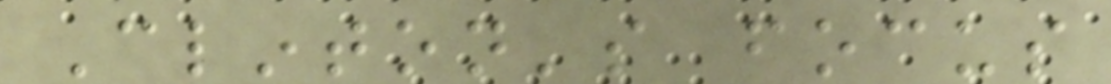Clinton's focus
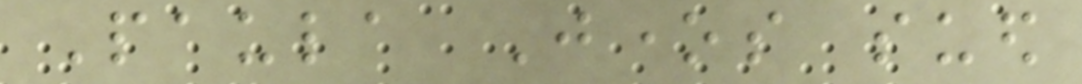Paula Jones sued
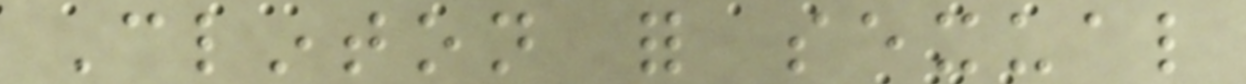Clinton for sexual
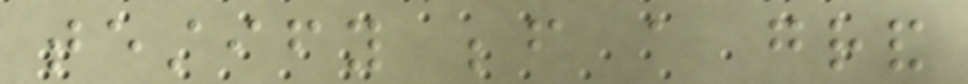testify before a grand
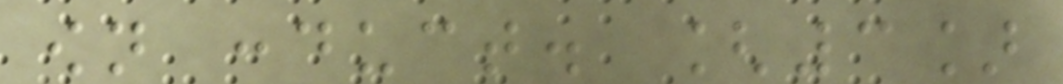own conduct. [3]
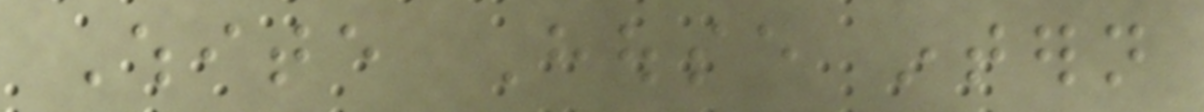White House intern
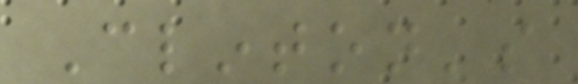Clinton's
